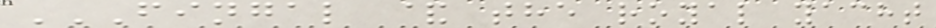FINGAL & THE ROYAL YACHT
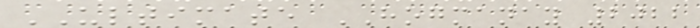ULTIMATE HOGMANAY 2022
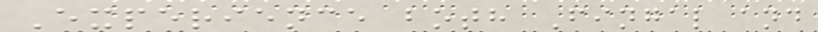Experience both Fingal and
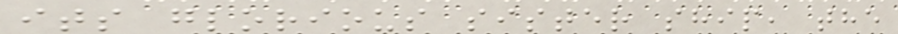its glorious sister ship, the
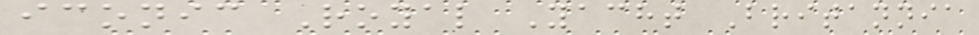iconic Royal Yacht Britannia
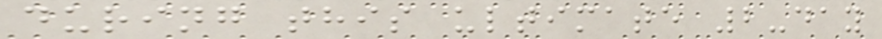during this ultimate 2-day
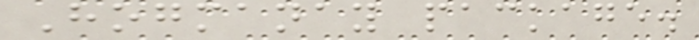Hogmanay package.
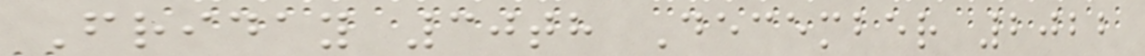Friday 30th December 2022
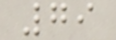79
